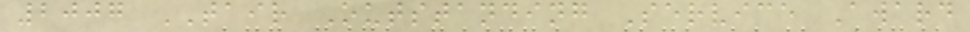2007 TAIR Outstanding Service Award
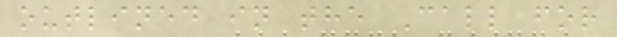outlined in the Call for
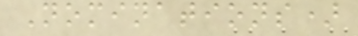Nominations)
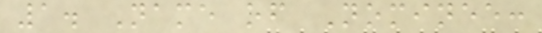1. Name of Nominee:
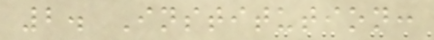2. Institution:
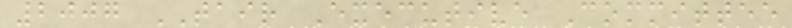2007 TAIR Executive Committee
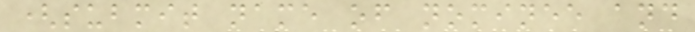(submit name of nominee and
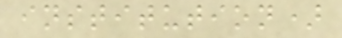institution)
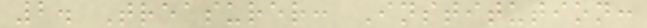2. Treasurer: Institution:
